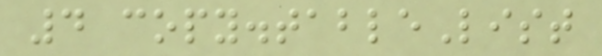4 copy.tableList
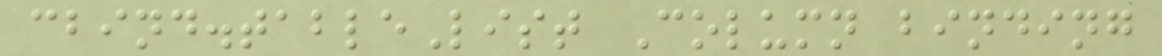cbind.tableList Column binding
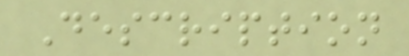Description
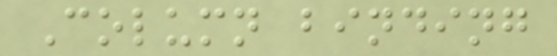Column binding
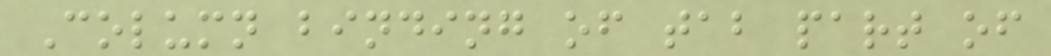Column binding of tab part of
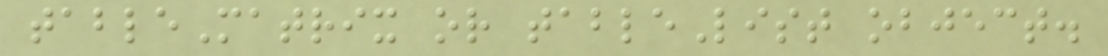tableMatrix or tableList object.
